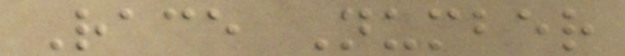Race Number
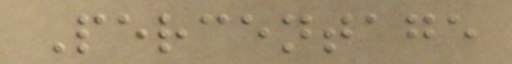Percentage
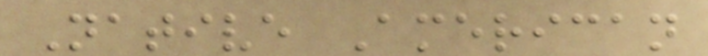Native American
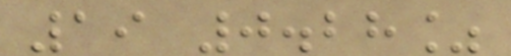19 0.28%
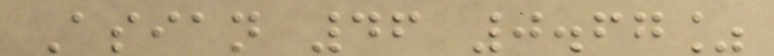Asian 46 0.67%
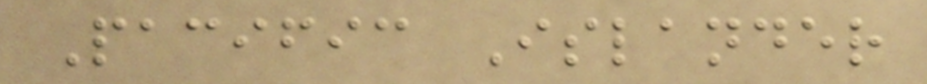Pacific Islander
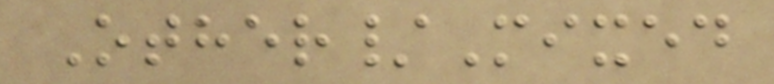Other/Mixed
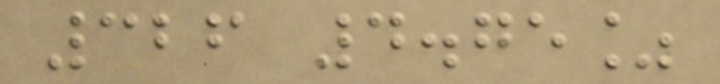326 4.75%
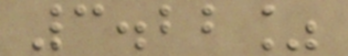3.22%
